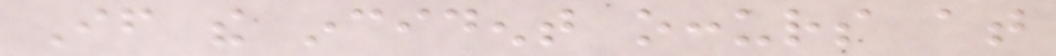If the incident occurs at
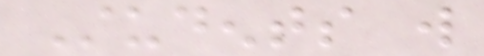Students will
